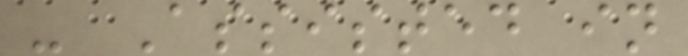- Assisted in
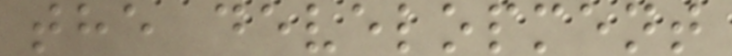the development
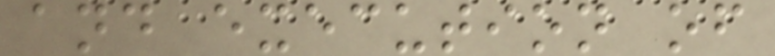and execution of
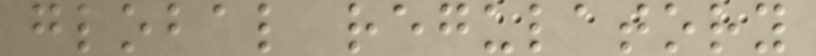global regulatory
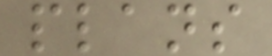plans
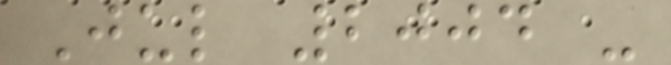Jul 2004 -
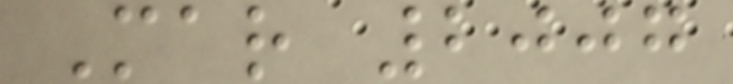Mar 2007
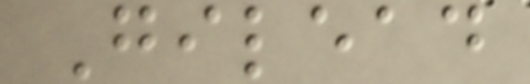Gilead
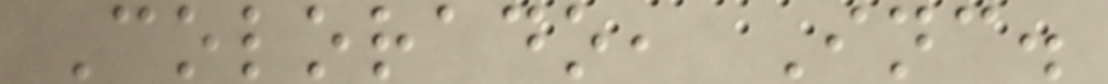Colorado, Inc.
